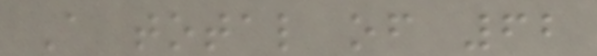A total of 62
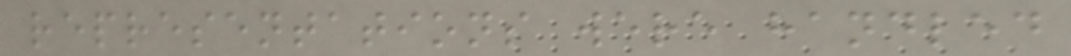representations were handled
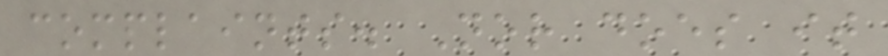complaints. Nor does it
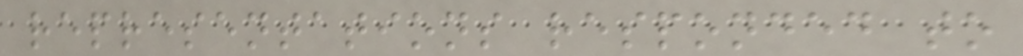representations responded to
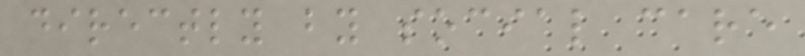directly by social care
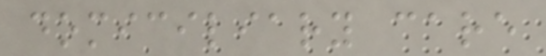domiciliary care
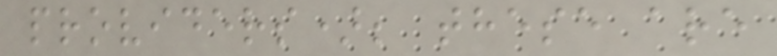providers); these are
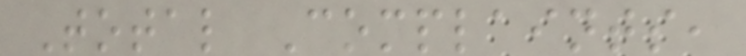Total Complaints,
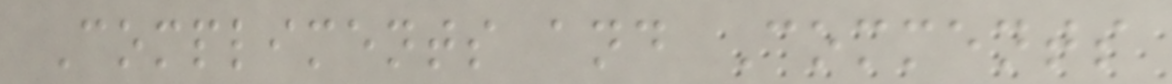Compliments and Comments
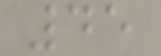45
